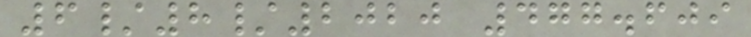6/8/2020 477.609
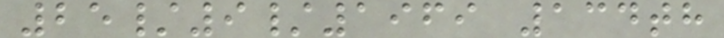25/9/1969 134th
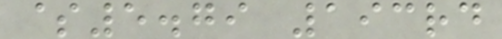$5.79 193rd
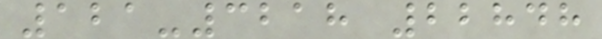121-3218 22848
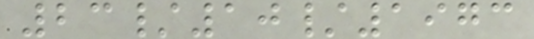23/10/1973
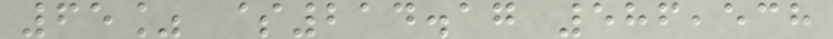65% $214.17 586,538
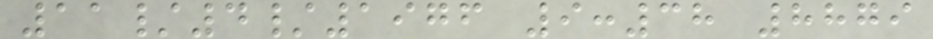11/4/1976 9:38 8879
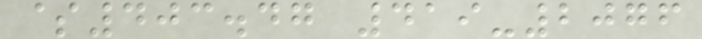$403.47 419-2076
